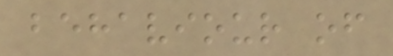behaviour of
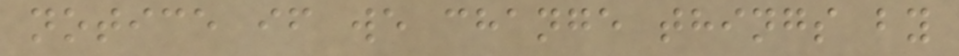notice if we change things by
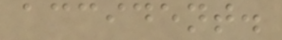accident.
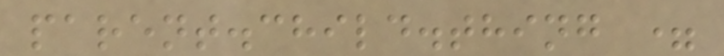parent.child.thing =
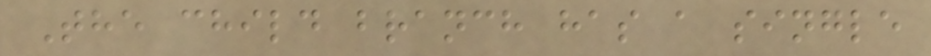The child branch has a single
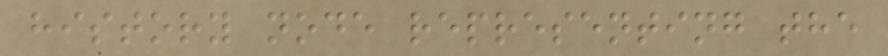history node representing the
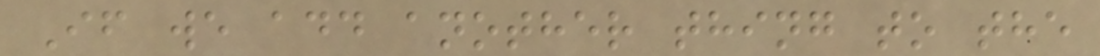If we add another thing to the
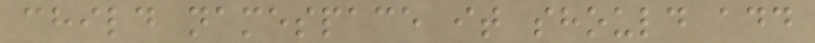child namespace it should add
